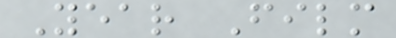Year Film
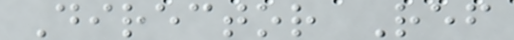Director Ref
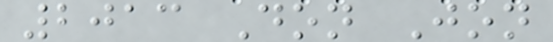2013 Don Jon
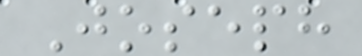Joseph
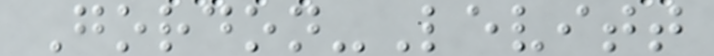Gordon-Levitt
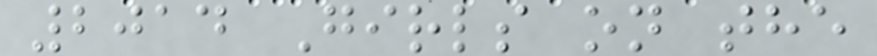2014 Girls on the
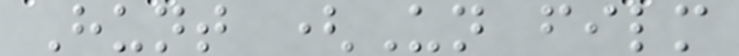Hunt (Un film
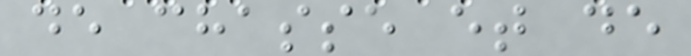de chasse et de
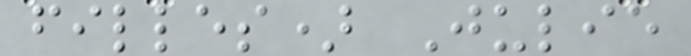filles) Julie
